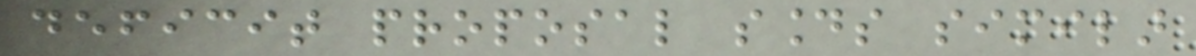deficit proposal sounds similar
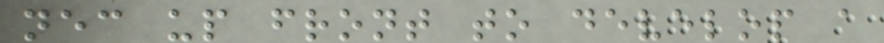necessary up front to develop a
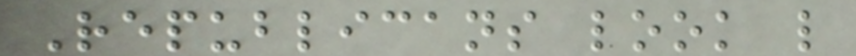Republicans look like
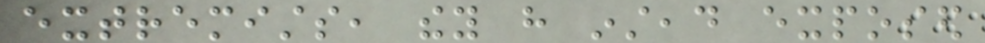extremists, they have instead exposed
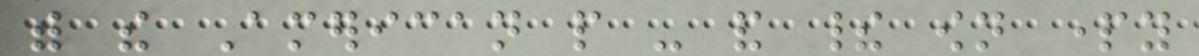with the American people - and their own party
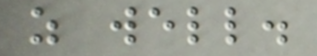as well.
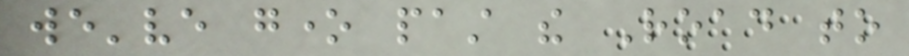we've gone past the Road to
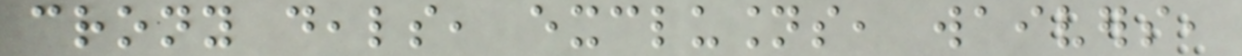crony deals, exclusions, waivers,
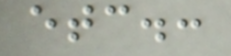etc.:
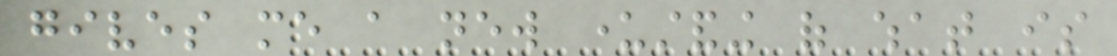gives me a new understanding of what is
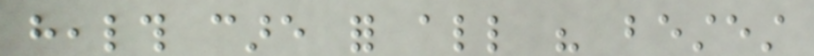health care for all his bestest
